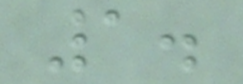1.
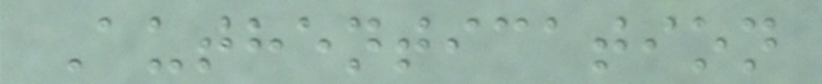Authentication
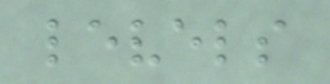levels
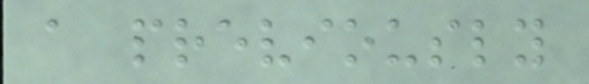a previously
